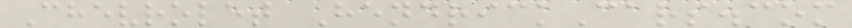Chevrolet HendrickCars.com
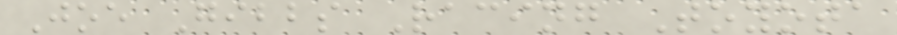Joe Gibbs Racing Toyota
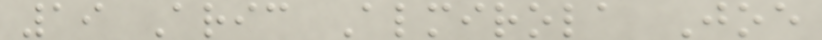19 Aric Almirola Joe
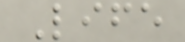Life
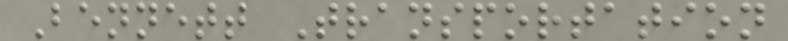Bennett Transportation
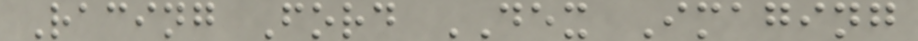Racing Ford DEX Imaging
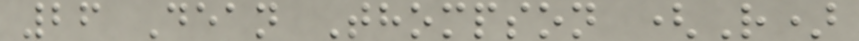26 Dean Thompson (R)
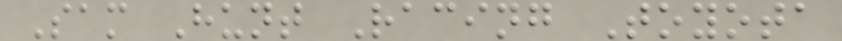Sam Hunt Racing Toyota
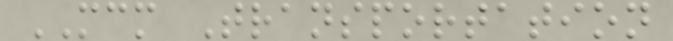MCM Transportation
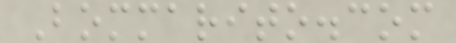Bommarito.com
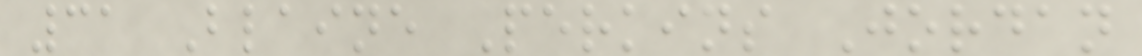31 Blaine Perkins Jordan
